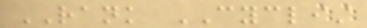RANK CYCLIST
